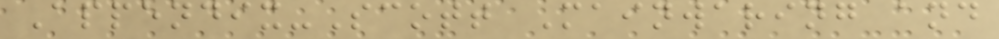Appendix-Scott Mainwaring and
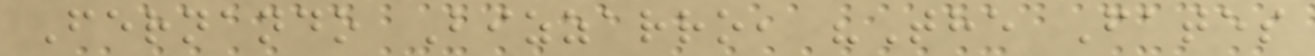Fernando Bizzarro, "The Fates
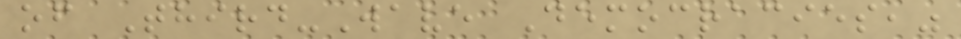of Third-Wave Democracies,"
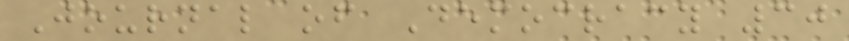Journal of Democracy 30
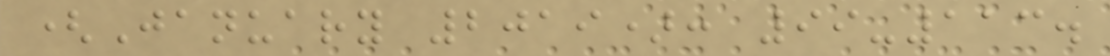(January 2019): 99-113.
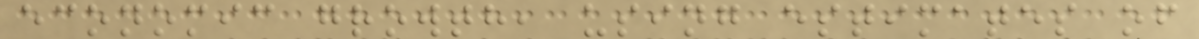economic growth, using estimates of
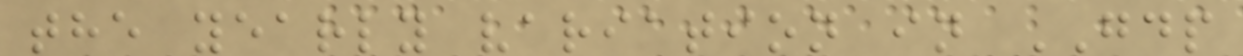the yearly variation in GDP
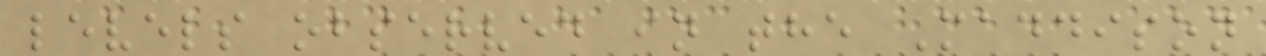levels observed in the Maddison
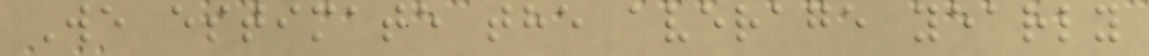We estimate the average yearly
